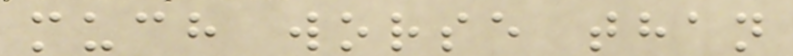much worse than
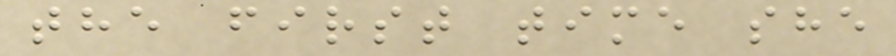the first time she
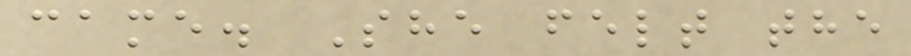came. She felt the
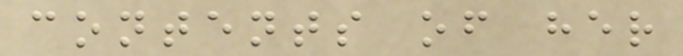contents of her
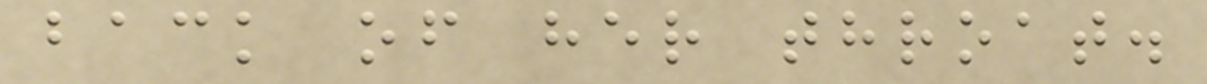back of her throat.
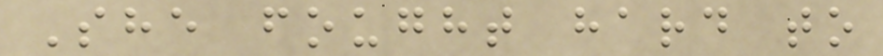She fought hard to
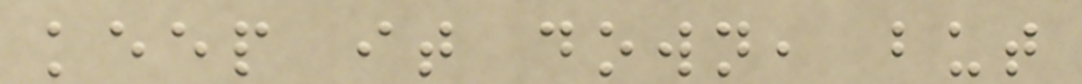keep it down, but
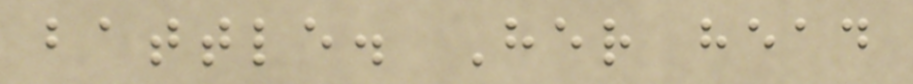battle. Her head
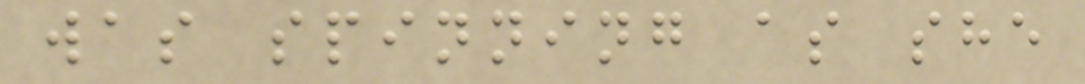was spinning as she
